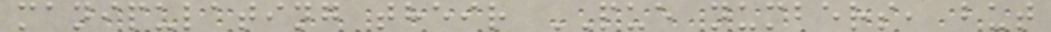manipulating their PUE numbers, but
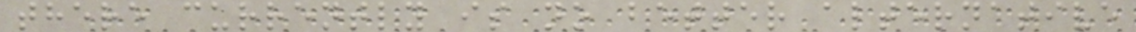there currently is no better alternative
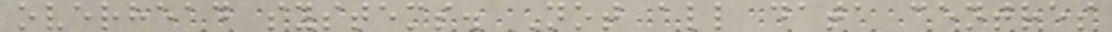overhead systems. Not all data centres
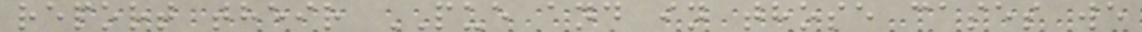report their PUE and in those cases we
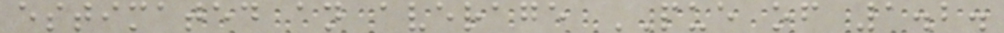estimated an average PUE of 1.2.
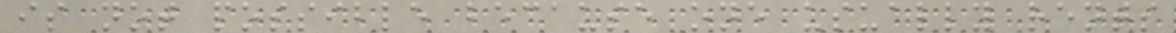is not possible because one usually rents
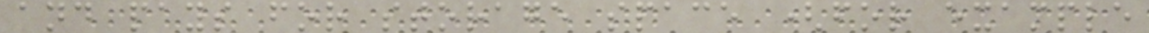and pays for storage space (for example
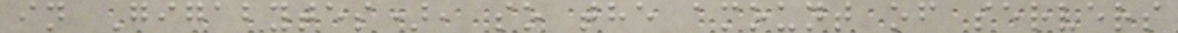in Gigabytes), so the amount of servers
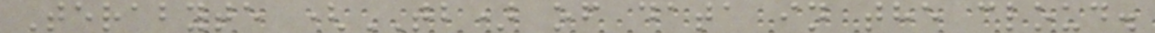Terabyte (TB) of data in the cloud.
